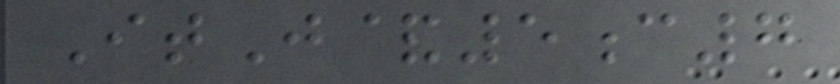ItJ&5c7
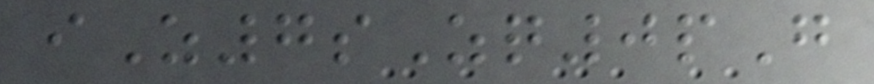iZ7sZq0pG
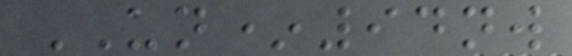UN*94nw
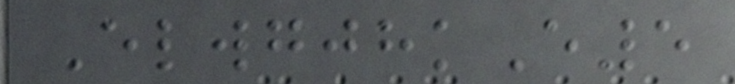ElwgjhkE5
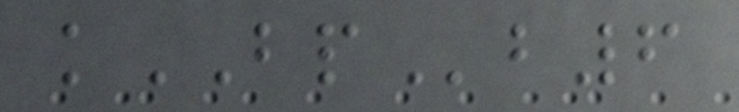kBPb6
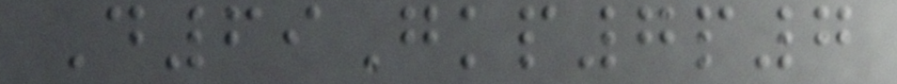D69Gkp7p7
